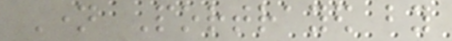Name Portrayed by
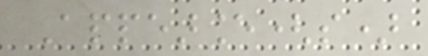Appearance(s)
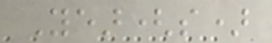Year(s)
